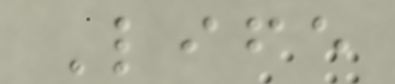Life
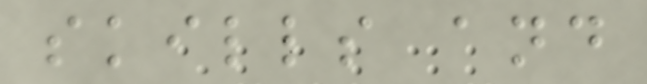skills and
